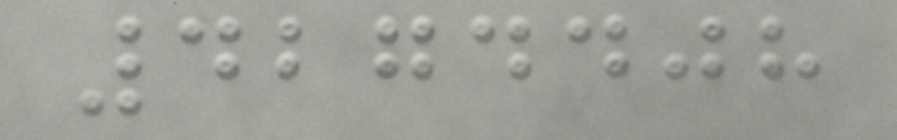4274408
